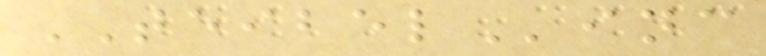TEIBELinc
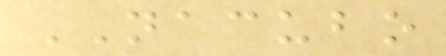NACUBO
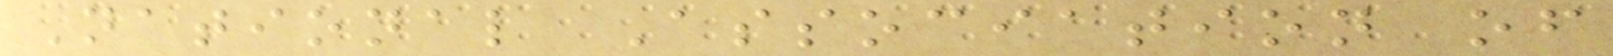National Association of
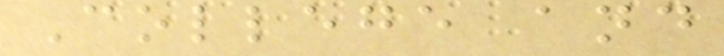College and
